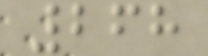268
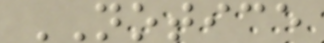NOTICE
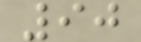90
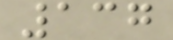137
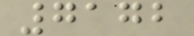7172
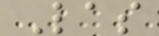Las
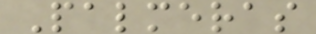Palmeras
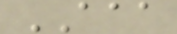AAA
